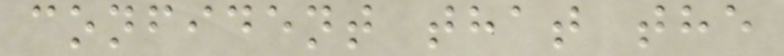confident that the
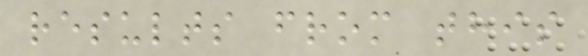results from this
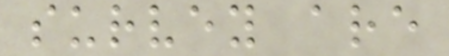survey are
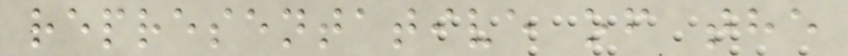representative of the
